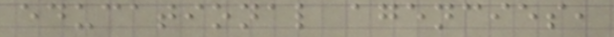educational agencies,
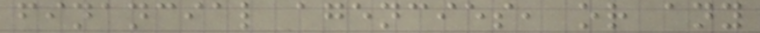financial agencies, or any
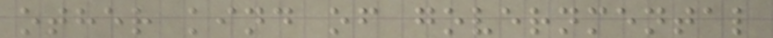other kind of governmental
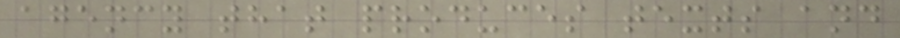agency that produces texts and
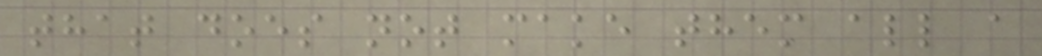that does not make them all a
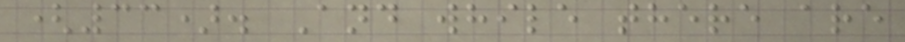(33). And while there are
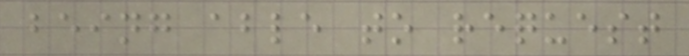being able to request
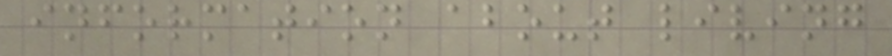information about living
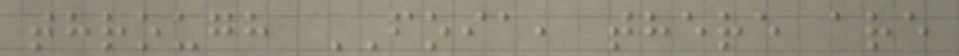through FOIA, there are
